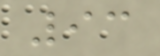93
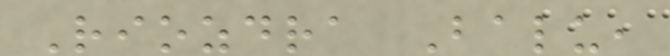Riozdra Balu,
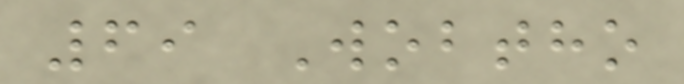69 Wobtho
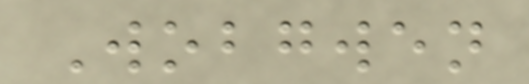Wobgwen
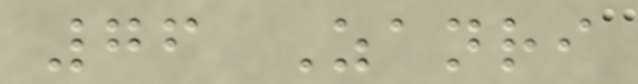76 Zanri
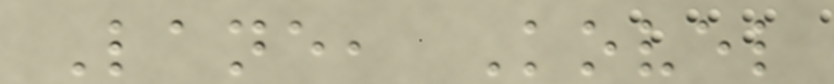Lane, Kovel
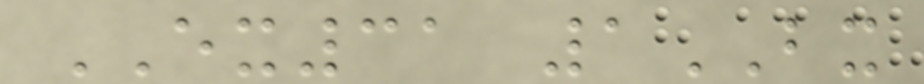EX31 1BX
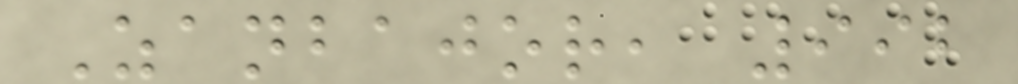Zanbajor, 992
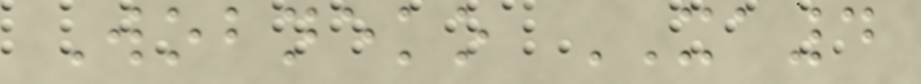Wobneko XA4
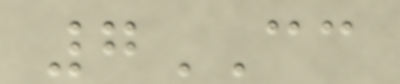7CC
